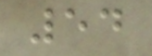54
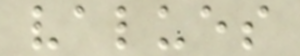values
